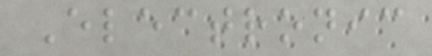Electronic
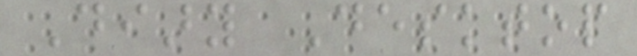Diary Desktop
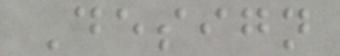Design
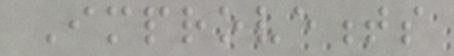Improvements
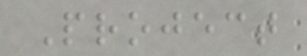Project
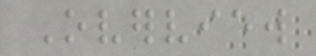Overview
